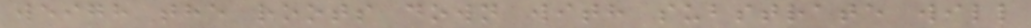weigh the roots down with substrate will
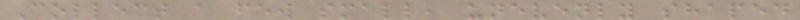Collect a few small, unevenly shaped
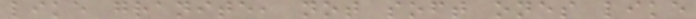like granite, not soft ones like
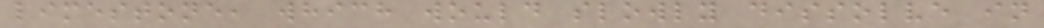limestone, which would slowly dissolve in
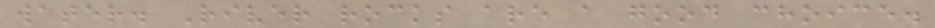water. River rocks are a good choice.
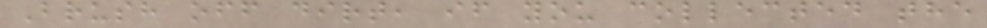Brush off dirt, if you collected the
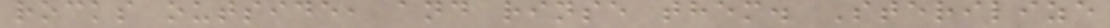rocks outside, and rinse them. Sterilize
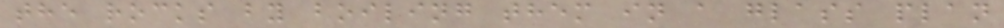the rocks by boiling them in a glass plan
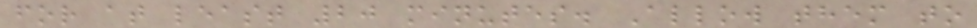for at least 20 minutes. Allow them to
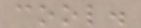cool.
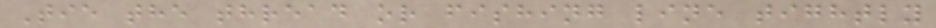Tie the thread or fishing line tightly
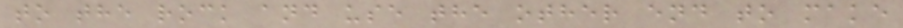to the rock and use the other end to make
